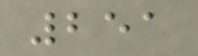251
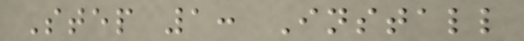Step 1: Install
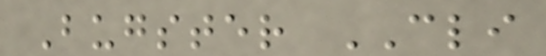Bugster CLI
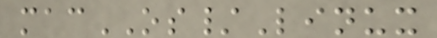macOS/Linux
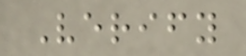Verify
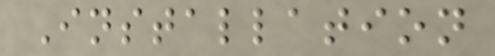Installation
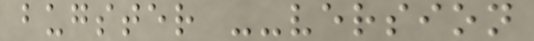bugster --version
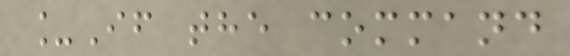_If the command
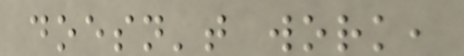doesn't work,
